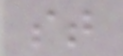st
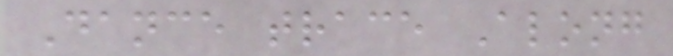Dance trace Along
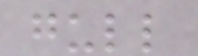gull
